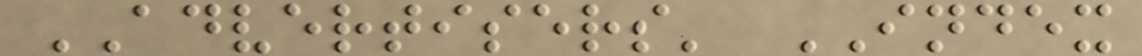ADVERTISERS' INDEX
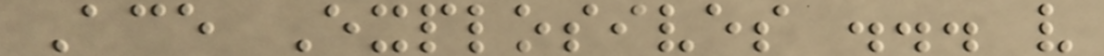Ace Explosives ... v
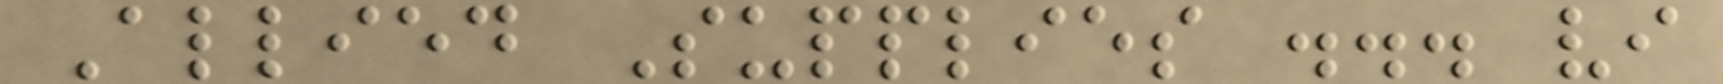Allied Supplies ... vi
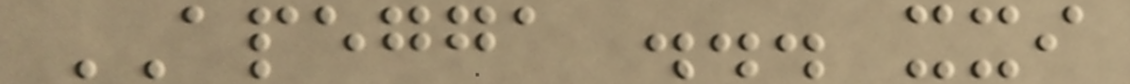APEGGA ... xxi
